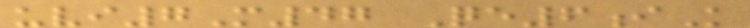uvi7M47 Qe6iK
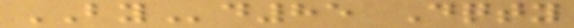BYd85 Dqty
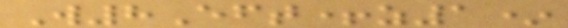W8Eft+z1*
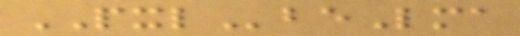PXLbeLma
